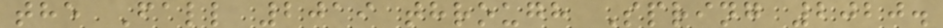the Fall 2019 through Spring 2020.
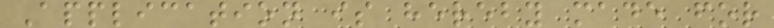Application is hereby made for
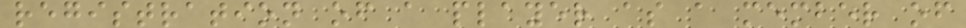registration of a player as a member of
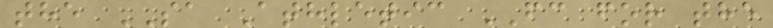the SA Athletic FC for the
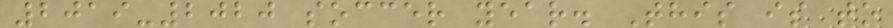2019-2020 soccer year. This is to
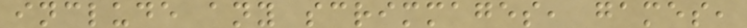include any scrimmages, games,
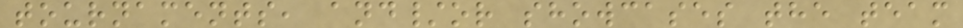tournaments, and/or showcases the team
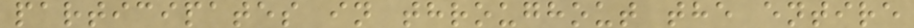participates in throughout the entire
